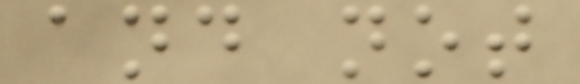and not
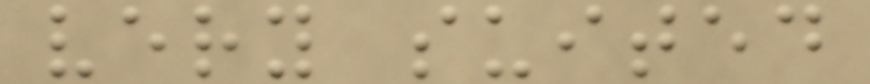very suited
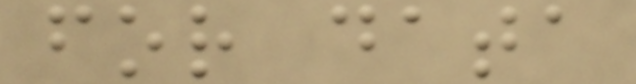for data
